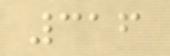316
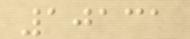10131
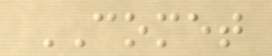COMET
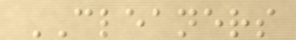CLEANERS
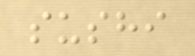sushi
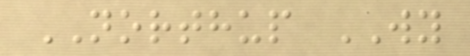NORTHUP WY
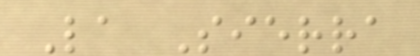La Sierra
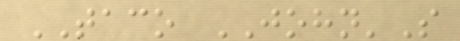TACO JOHN'S
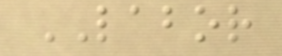LABOR
